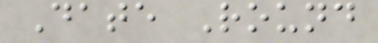Date Round
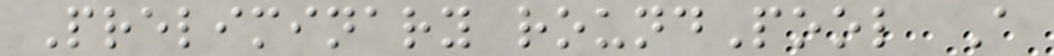Preliminary roundPool A
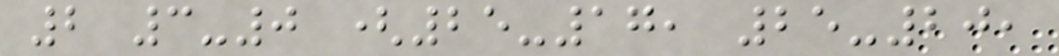2 3-0 (25-17, 25-20,
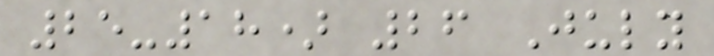25-18) 26 July
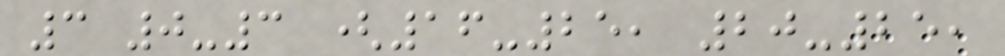3 0-3 (16-25, 20-25,
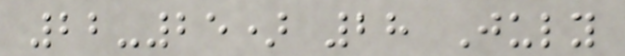22-25) 28 July
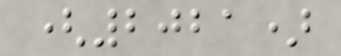(2021)
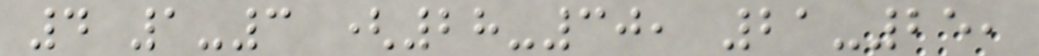4 1-3 (28-30, 21-25,
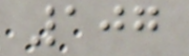107
